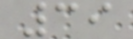39
